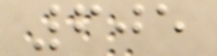605
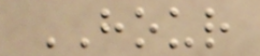HOUR
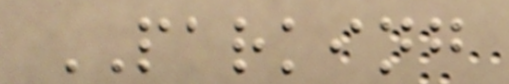PARKING
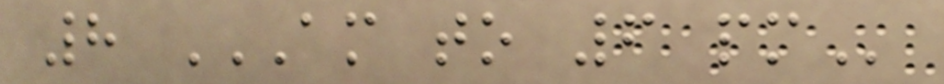8 AM TO 6 PM
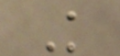K
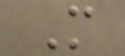M
